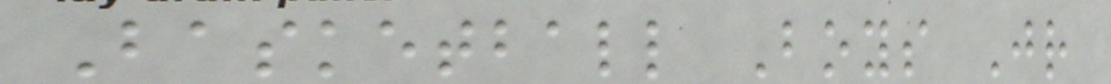Basketball Boys Jr
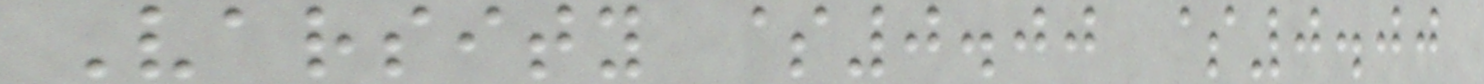Varsity $0.00 $0.00
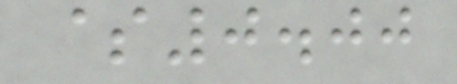$0.00
